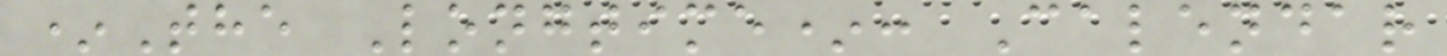*The Longtime*: Calendar
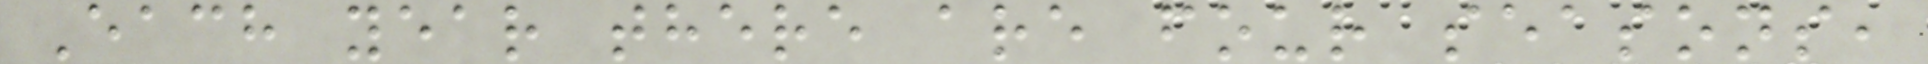Each year there are four seasons,
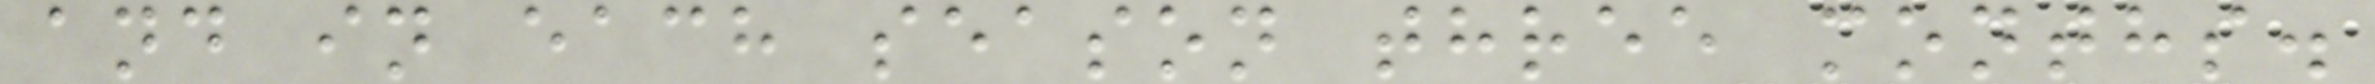and in each season three months.
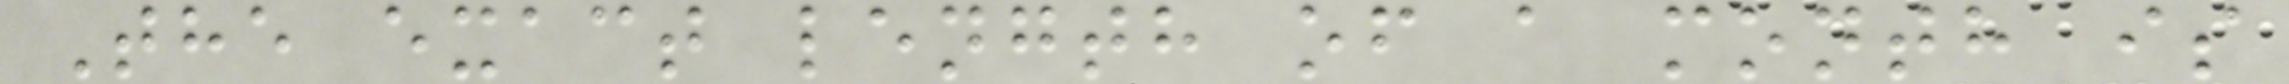The exact length of a month is
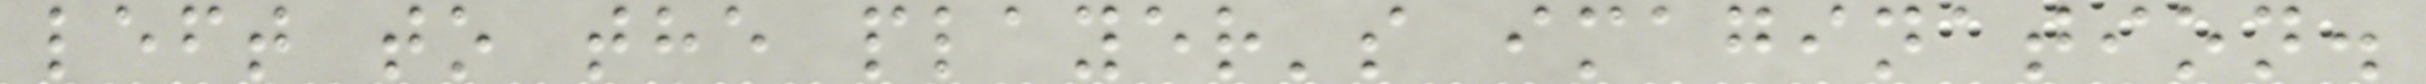left to the player's imagination.
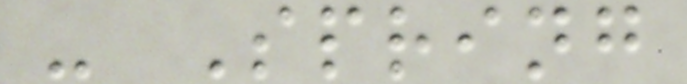- Spring
